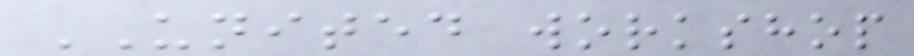UNITED workshop
